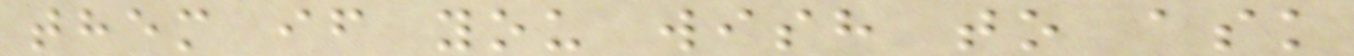them if you wish to ask
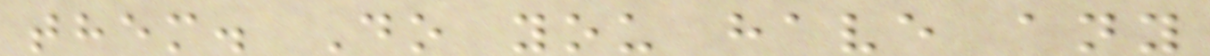them. Do you have any
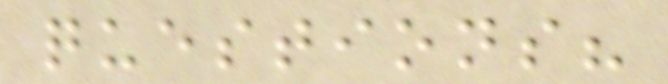questions?
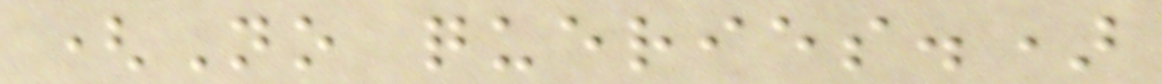(No queries.)
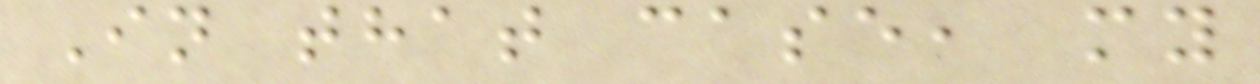In that case, my
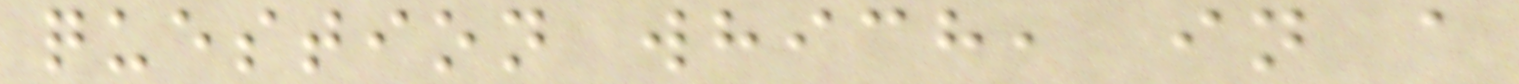question which, in a
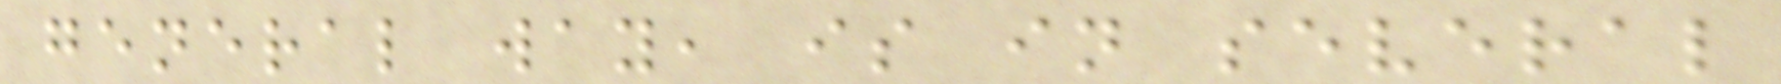general way, is in several
